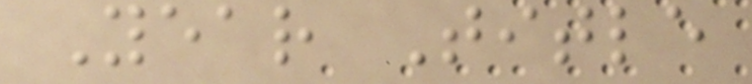Year Title
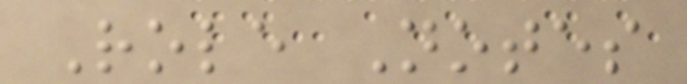Role Notes
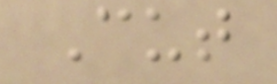Cut
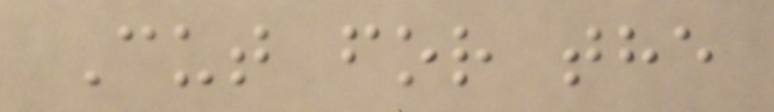Cut for the
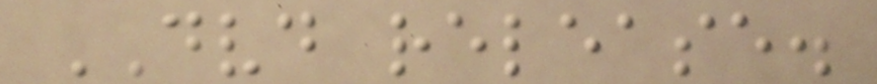DVD release.
